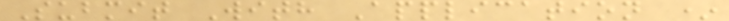Submit With Application *
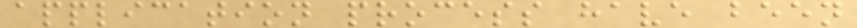application process have been
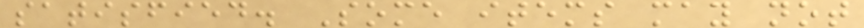satisfied. Some items may not
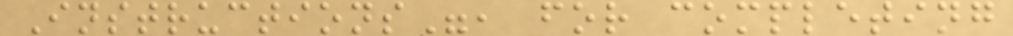Instructions", for completing
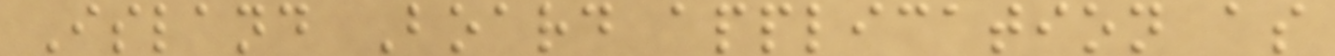Island Board application as
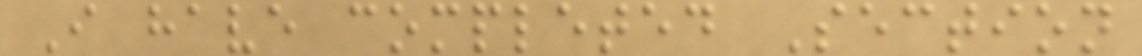I have completed Section
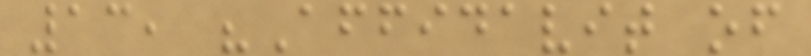13, "Affidavit of
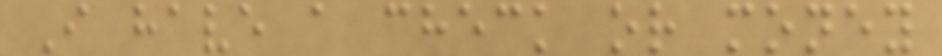I have a check or money
